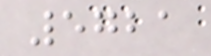5721
